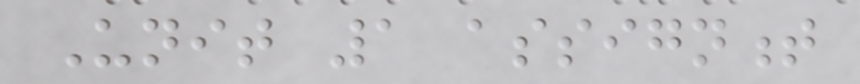Unit 1 assignment
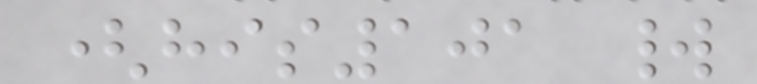(his101 world
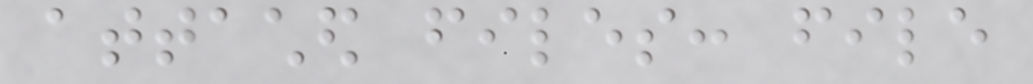attached files: file
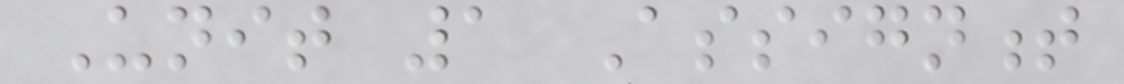Unit 1 Assignment
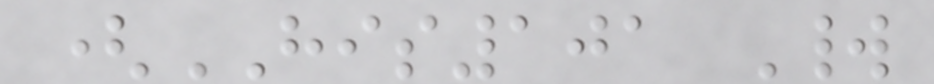(HIS101 World
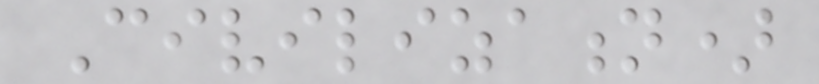Civilization)
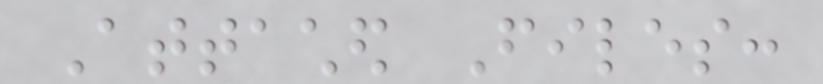Attached Files:
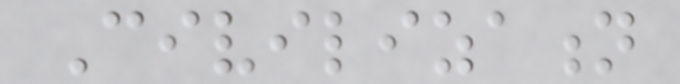Civilization
